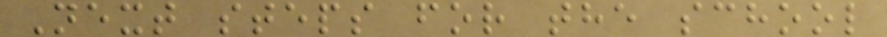Next steps for the school
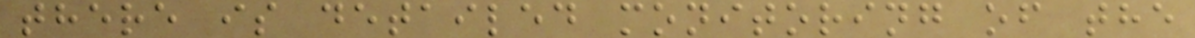there is detailed monitoring of the
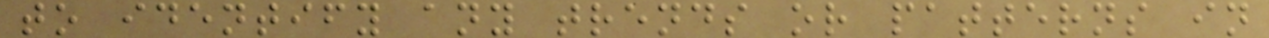to identify any trends or patterns in
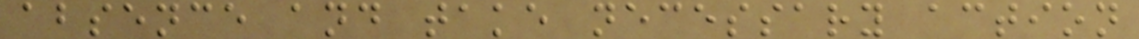absence and take necessary action
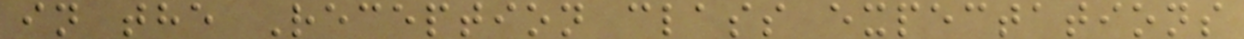in the Reception class expectations
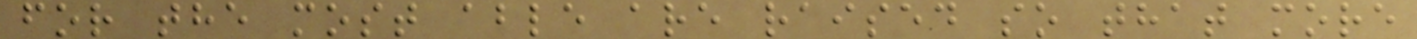for the most able are raised so that more
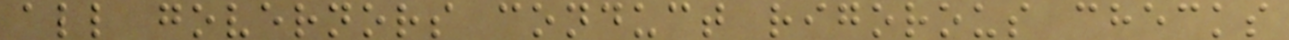all governors conduct rigorous checks
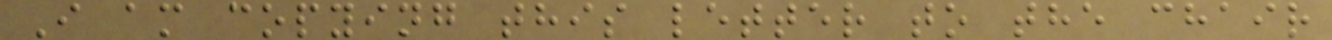I am copying this letter to the chair
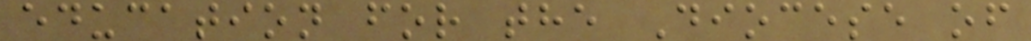education for the Diocese of
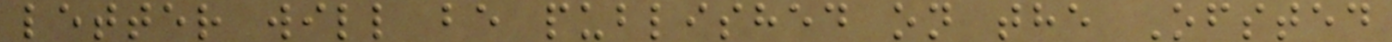letter will be published on the Ofsted
